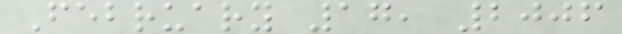February 17, 2006
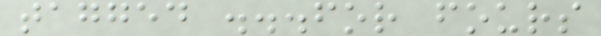tagged ...for fours
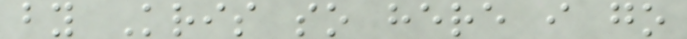by Kris so here i go
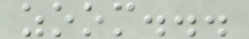zoom...
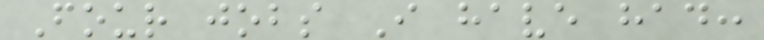Four jobs I have had:
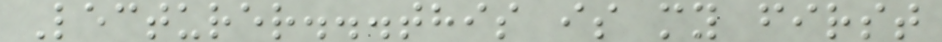Lecturer...this is my first
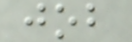job
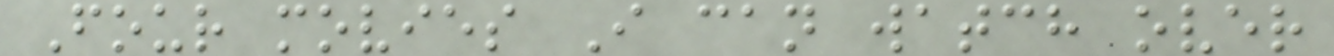Four movies I can watch over
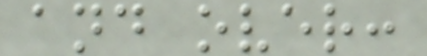and over:
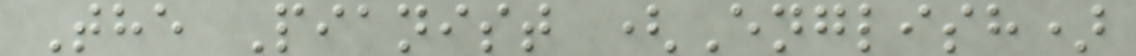The Pianist (English)
